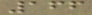166
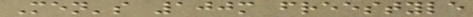Men's 100m freestyle
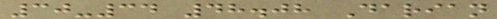30-34 48.08 Darian
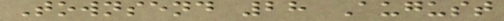Townsend 28 August
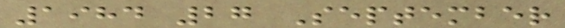1984 27 September
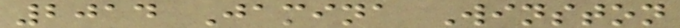2014 Jamina Winston
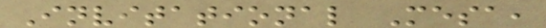Invitational Mesa,
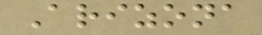Arizona
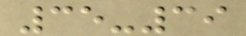35-39
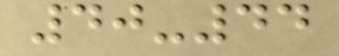40-44
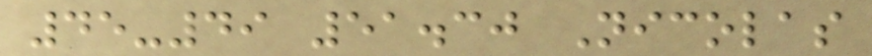45-49 51.30 Nicolas
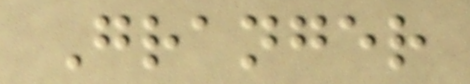Granger
